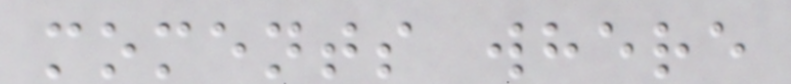moments where
